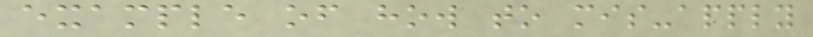example of how to mis-apply
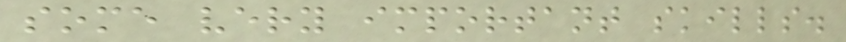some very important skills.
